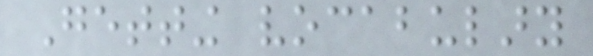Getting vocabulary
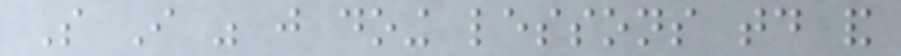So I was just doing lessons today and
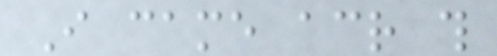I came across this
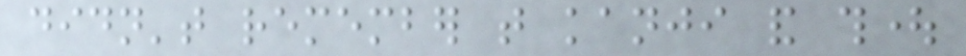didn't remember that kanji and thought
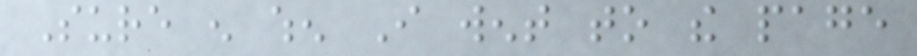Sure enough when I went to the page
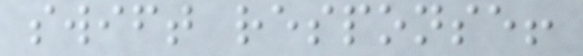swift response!
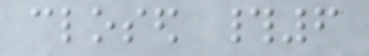closed #6
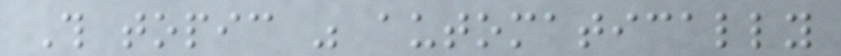This topic was automatically
